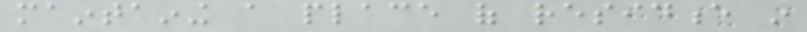maintaining a place of residence in
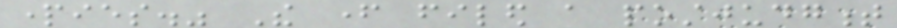parties." The father filed a postjudgment
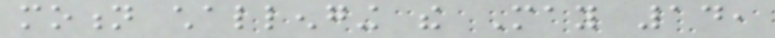motion challenging the May 14,
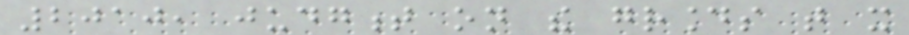2010, judgment on the grounds that it
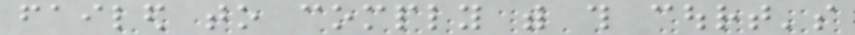failed to comply with this court's
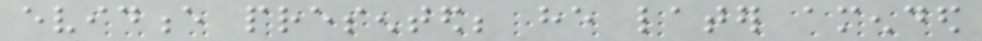evidence presented; he later amended
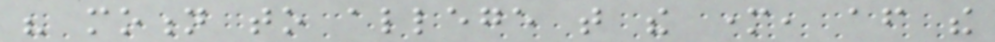his motion to allege that the mother, after the
